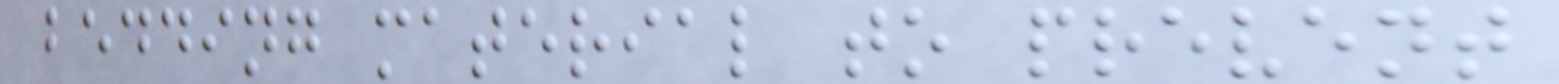bedding material to prevent
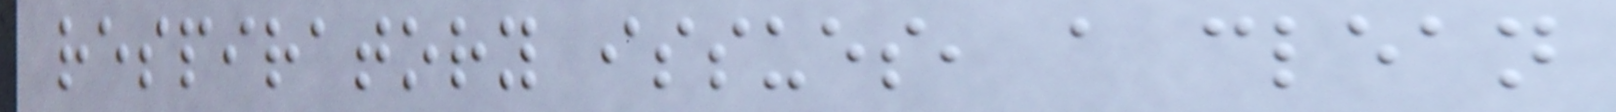respiratory issues, a clean
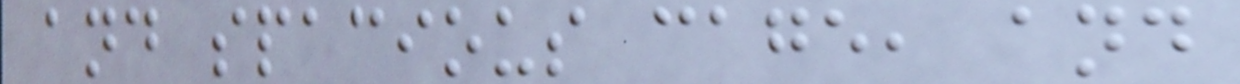and spacious cage, and
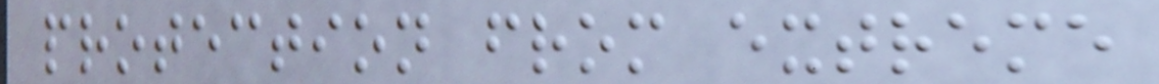protection from extreme
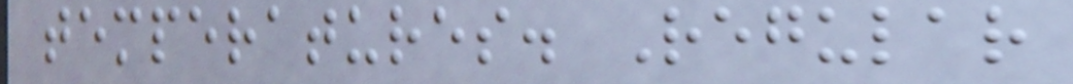temperatures. Regular
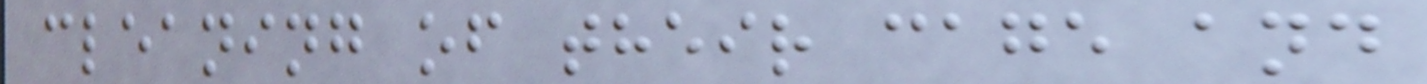cleaning of their cage and
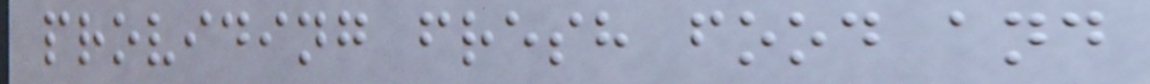providing fresh food and
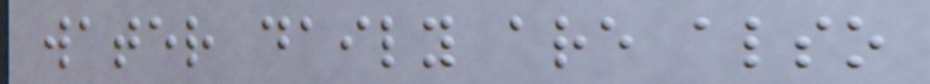water daily are also
